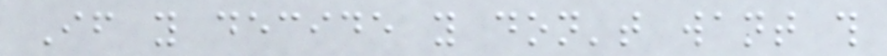If you decide you don't want this
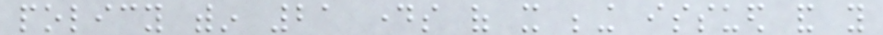policy within 21 days of it being issued and you
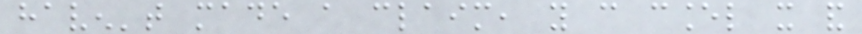haven't made a claim, you can cancel it and
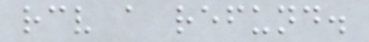receive a refund.
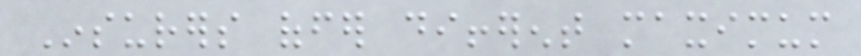Insurers offer different maximum
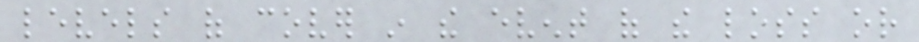levels of cover in the event of the loss or
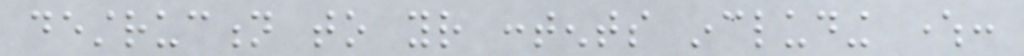destruction to your contents including where:
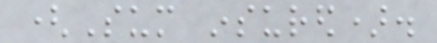(Sum insured).
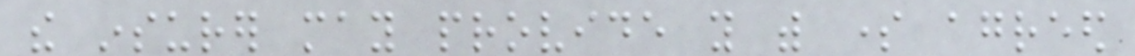the insurer may provide you with some agreed
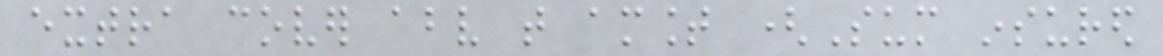extra cover above that amount (Sum insured
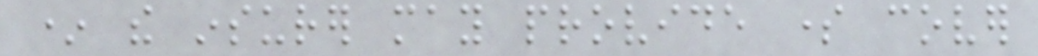* the insurer may provide some cover
